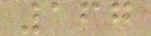167
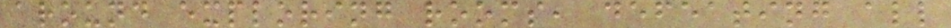around exploring rooms, defeating all
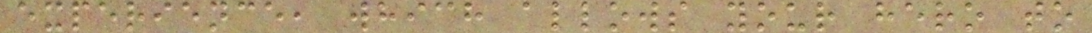experience, which allows your hero to
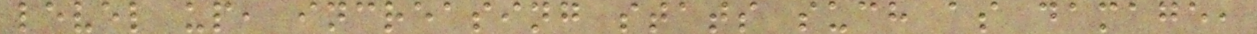level up, increasing stats such as damage,
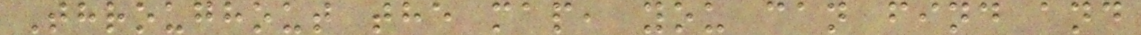Throughout the map, you can find and
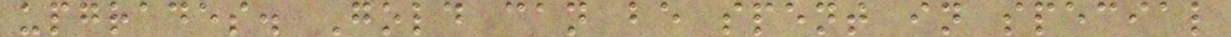upgrades. Gold can be spent in special
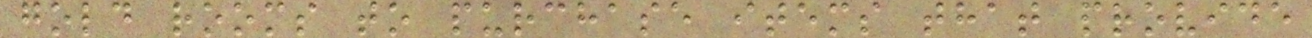gold rooms to purchase items that provide
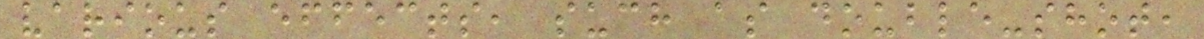various effects, such as double-shot,
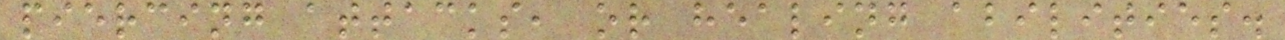piercing attacks, or healing abilities.
